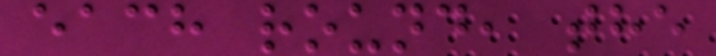each round, the
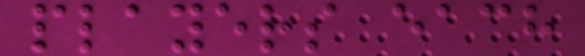players each
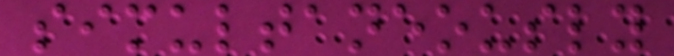simultaneously
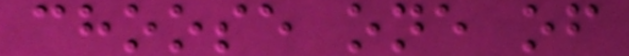choose one of
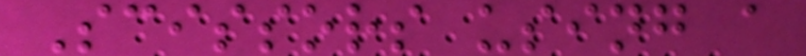Scissors using a
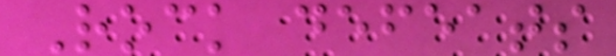Rock defeats
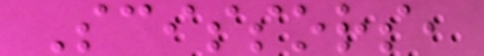Scissors,
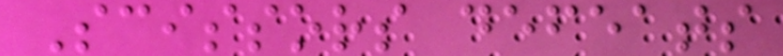Scissors defeats
